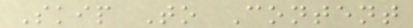Skip To Content
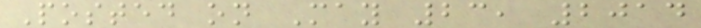Posted on May 23, 2014
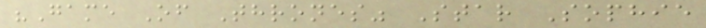"Game Of Thrones" Star Sophie
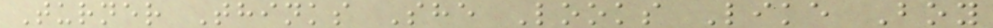Turner Thinks She Looks Like Boy
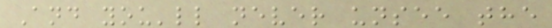And you'll never unsee the
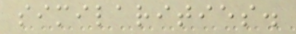similarities.
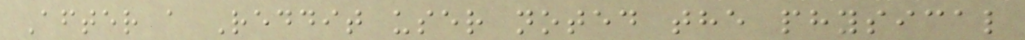After a Reddit user noted the physical
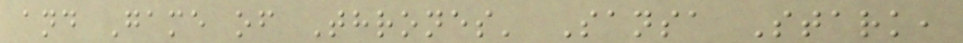and Game of Thrones' Sansa Stark,
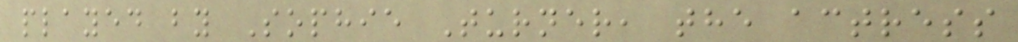played by Sophie Turner, the actress
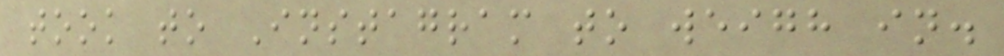took to Instagram to weigh in.
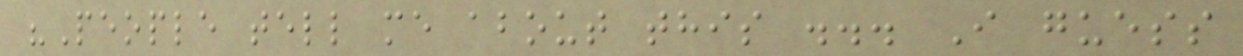"People tell me about this ... I guess
